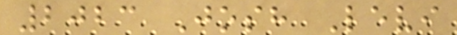2023 Josh Levi
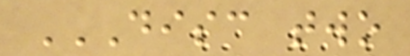DISC TWO
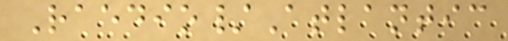Raedio/Atlantic
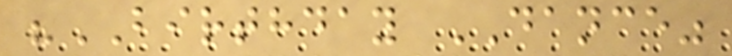"BIRTHDAY DANCE"
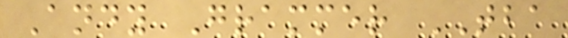Andy Grammer TBA
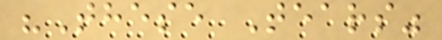"These Tears"
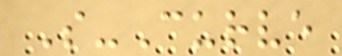S-Curve
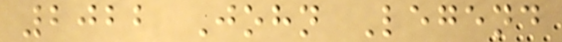2022 John Legend
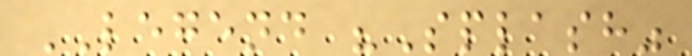LEGEND "Splash"
